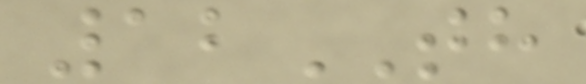12TH
